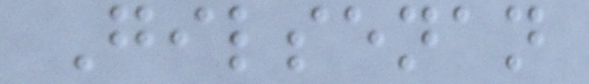Gilsenan
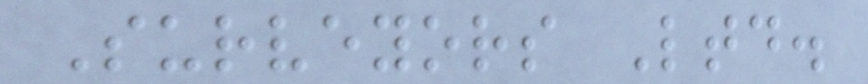Surveyors Ltd.
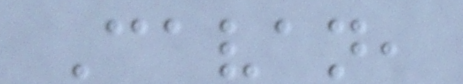Cavan,
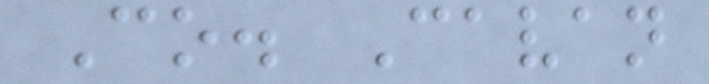Co. Cavan
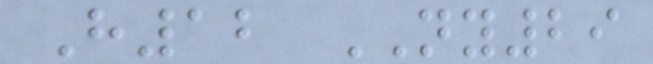H12 NY29
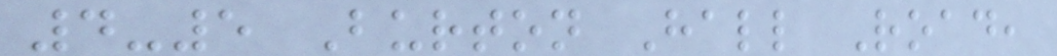4-5 Burton Hall Road,
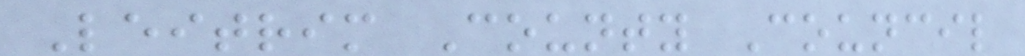Leitrim County Council
